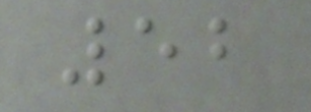52
